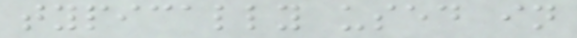typically used in
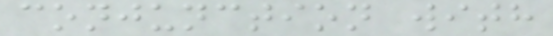conjunction with
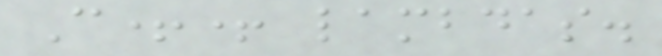C++ lambdas.
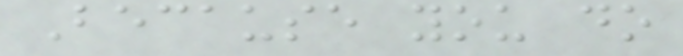Because you do
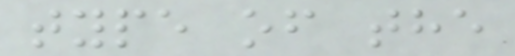type of the
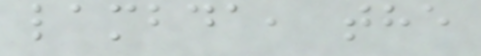lambda, the
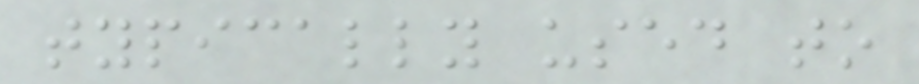typically used to
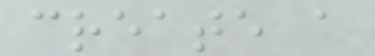create a
